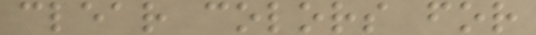clear colors for
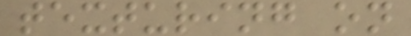texturing on
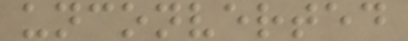unconverted
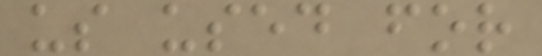us used for
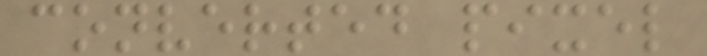converted pixel
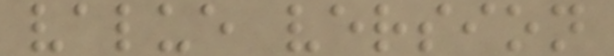value version
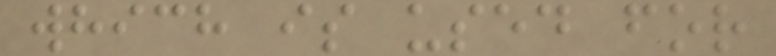which is used for
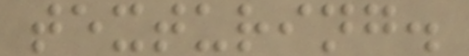texturing.
